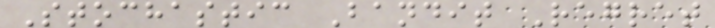Stochastic Bandit Regret
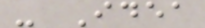- Idea
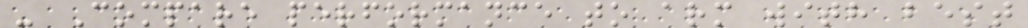- Compare performance to arm with best
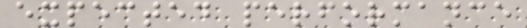expected performance
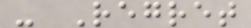- Regret
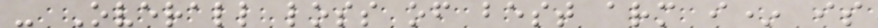- Overall loss of best arm i* is
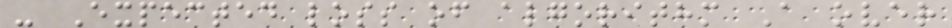- Expected loss of algorithm A over
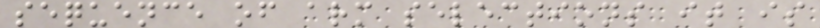sequence of arm selections it is
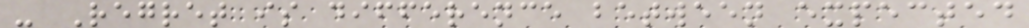- Regret is difference between expected
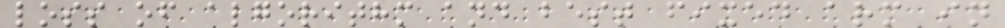loss of algorithm and best fixed arm in
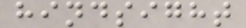hindsight
